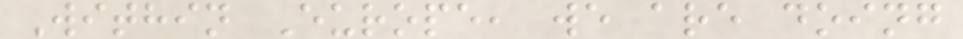Within Europe, we are doing
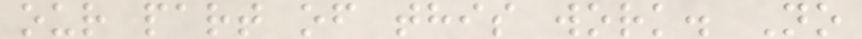our part of this work. No
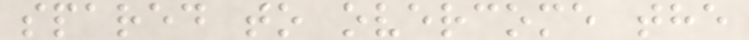spared to overcome the
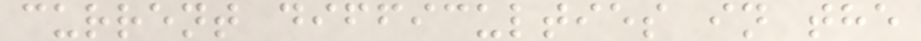current difficulties in the
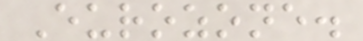Eurozone.
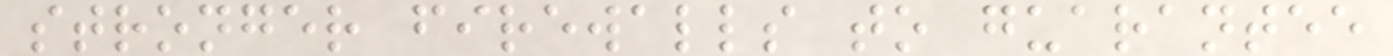stronger firewalls to guarantee
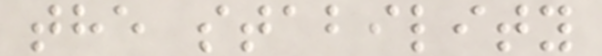the stability
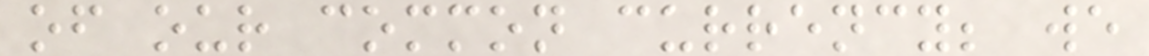of our common currency; we
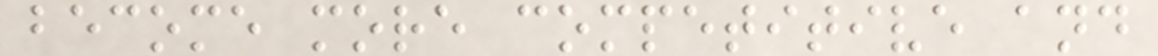become more competitive and
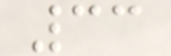33
